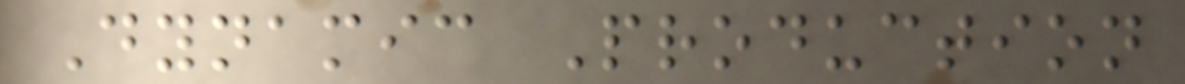Dynamic Production
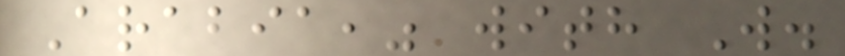Arabia," with W.
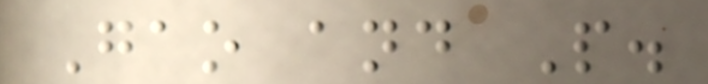Gao and P.
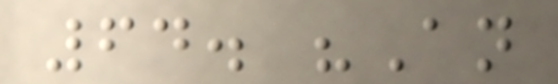64. "An
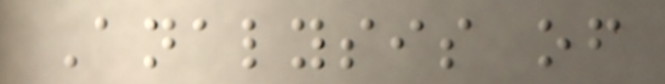Analysis of
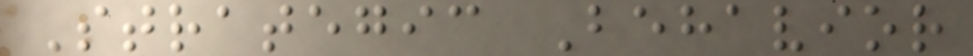Strategic Behavior
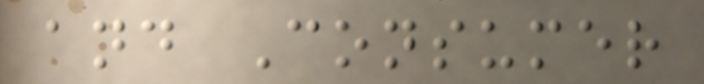and Consumer
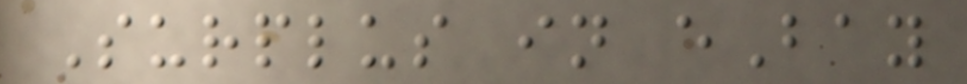Surplus in eBay
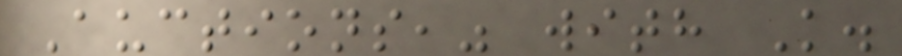Auctions," with K.
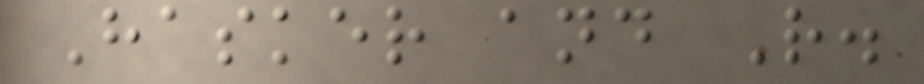Hasker and R.
